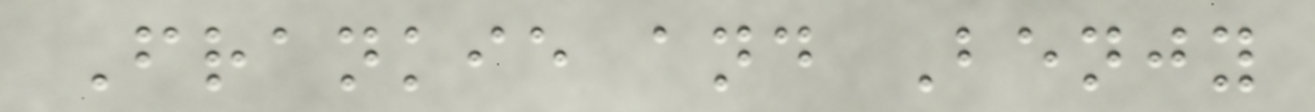Frankie and Benjy
